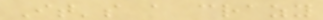It's a crazy
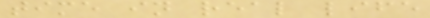time in real life
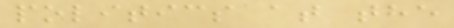politics at the
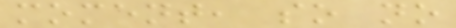moment, so no
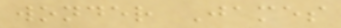wonder James
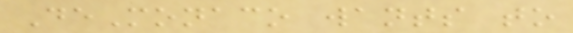DeMonaco wants to
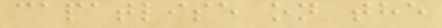capatlise on the
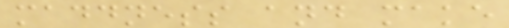maddness and make
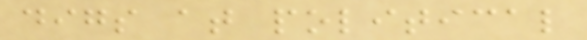digs at political
